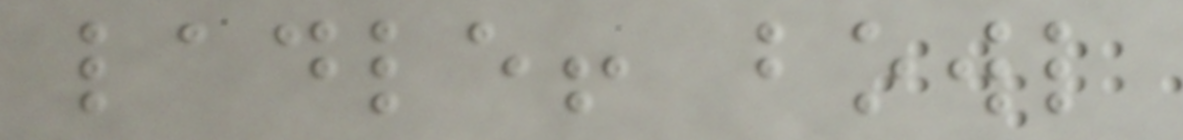ladle! bowl
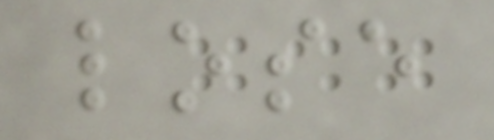lose
